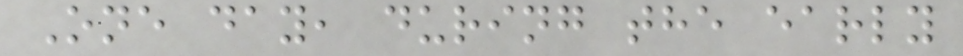One day, during the early
